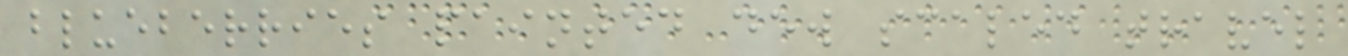blueberries painted dew scaled travel
